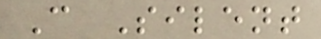C Silent
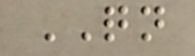QN
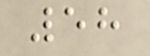58
